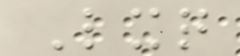Lxq
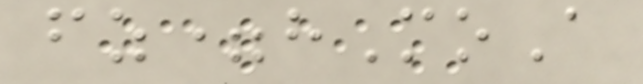fz=hMoA
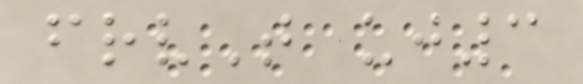frvT uj3
